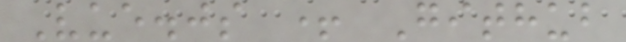Vue.js + Github
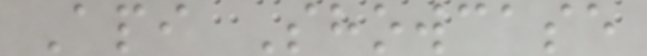Api Showcase
